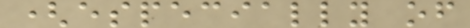(especially of
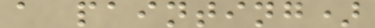a painting)
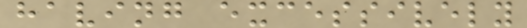having excessively
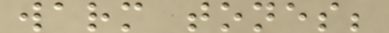warm tones;
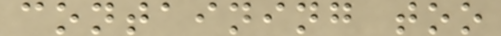containing too
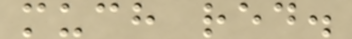much red.
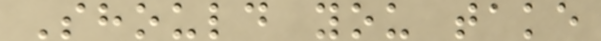Should you take
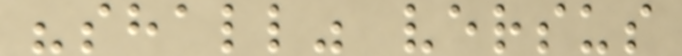"shall" versus
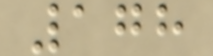178
